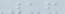16
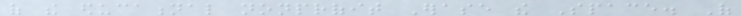of the educational nonprofit Erase the Space. Of
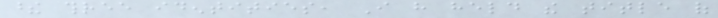these three identities, I have held the title of
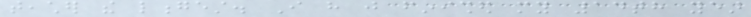teacher the longest. I have just finished my 14th year
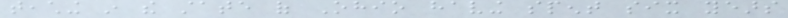teaching in the state of Ohio having spent six years
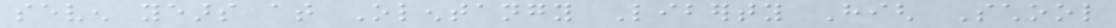seven years at Olentangy Liberty High School
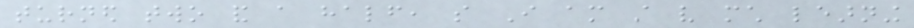turned two and a half, so I am still very much learning
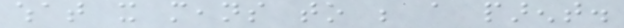what it means to be a parent.
